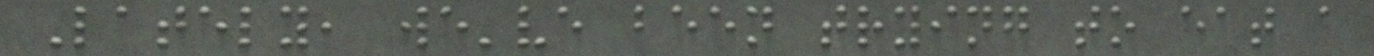Lately, we've been trying to eat a
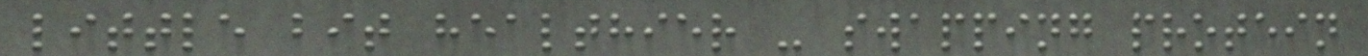little bit healthier - swapping protein
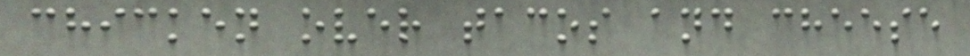chicken over tacos and cheese
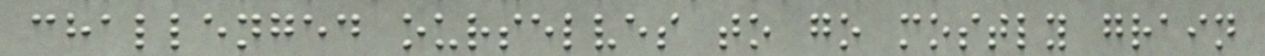challenged ourselves to go mostly grain
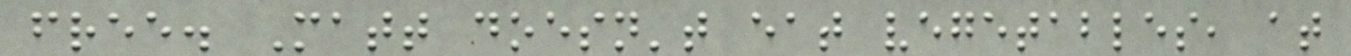free. Matt doesn't eat vegetables, at
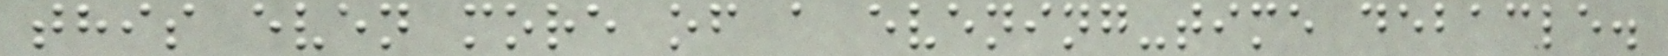this even more of a evening-time debacle.
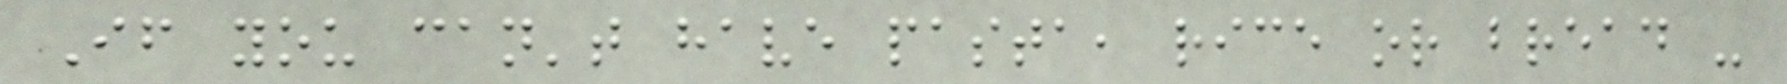If you can't have pasta, rice or bread -
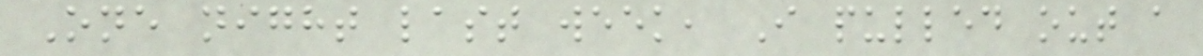One night last week, I pulled out a
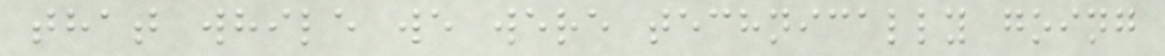that while we were technically going
